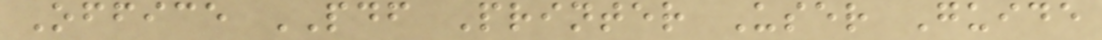Office PDF Printer User Guide
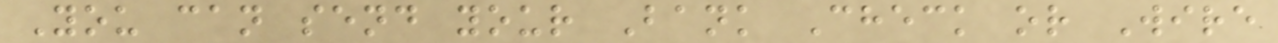You can send your Bank Check or Wire
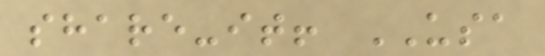share-it! USA
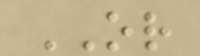OR
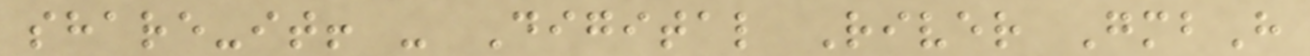share-it! - Digital River GmbH
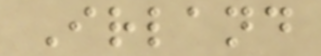Irland
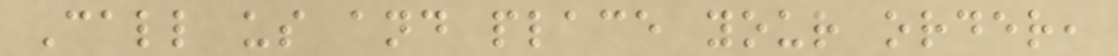Call us and place your order,
